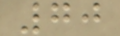70
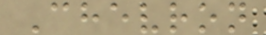Chevron
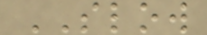SLOW
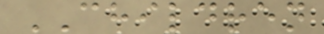CHILDREN
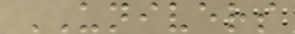UNIVERS
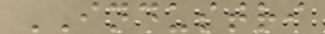INDUSTRI
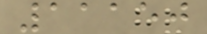11150
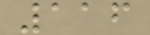116
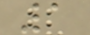1
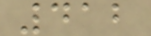412
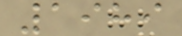1989
